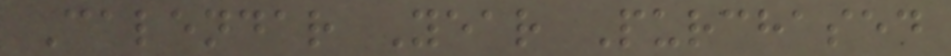Calendar Year Purchased
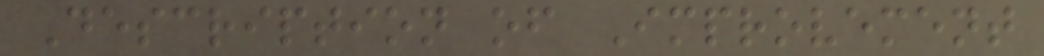Description of Improvement
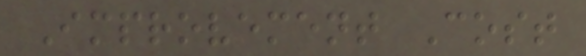Improvement Cost
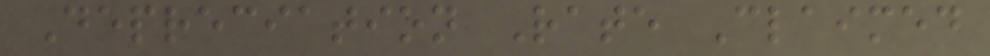Depreciation Rate Claimed
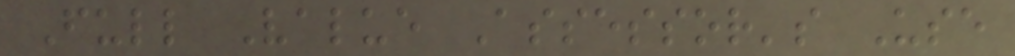Full Value Assessor's Use
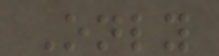Only
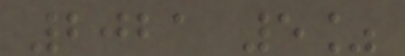2021 5%
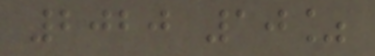2020 10%
